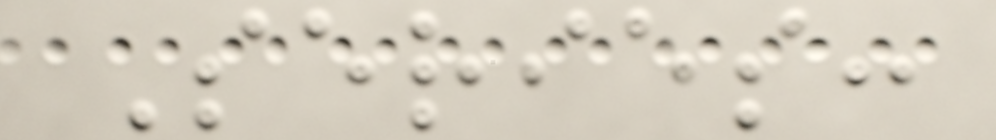Series:
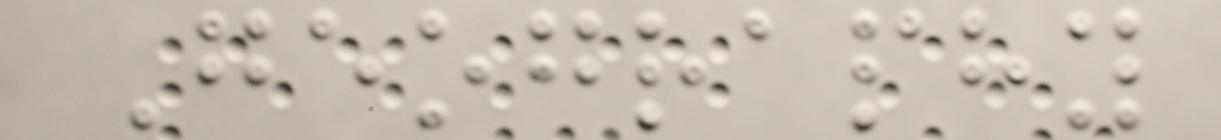Geography
